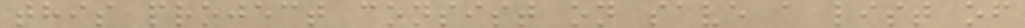this project consist on save a list of
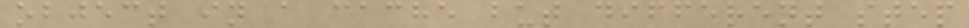object in a cache but different step
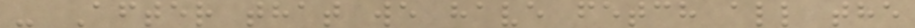- After that we have fetch all the
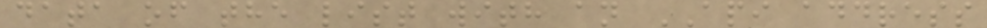data of the list with an API address
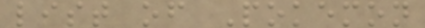list of Pokemon
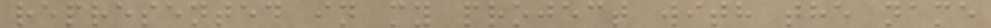represented in my project with the name
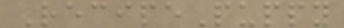RecipePuppy
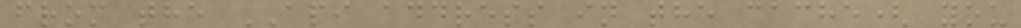from the API address in the cache( you
